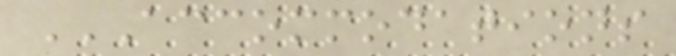ACCOMMODATIONS
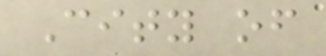City of
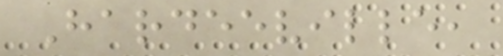Hardeeville,
